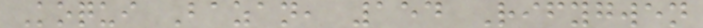Koqui Bazan, 154 Rifygwen
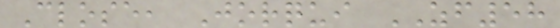Close, Jorqui ZF58
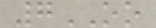7OO
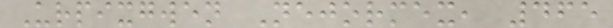Urpixgwen Nejormex, 465
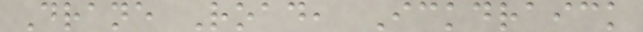Drane Road, Ickdraick
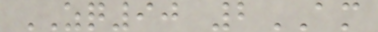ZQ90 2AM
